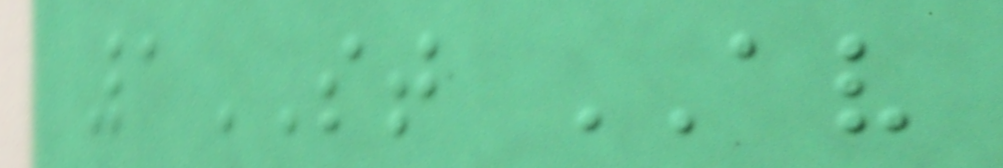1ST AV
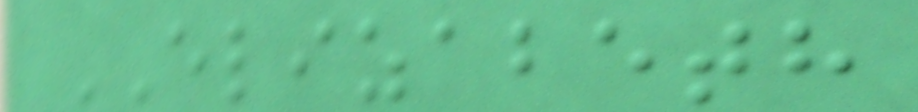ELIZABETH
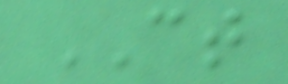CT
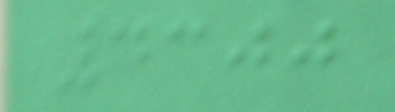4300
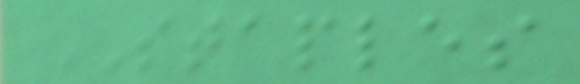STAPLES
